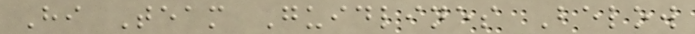Hi Team Guidlines Below
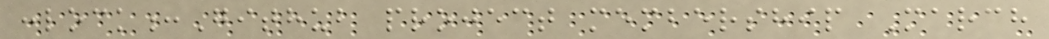:lock:Github project membership March
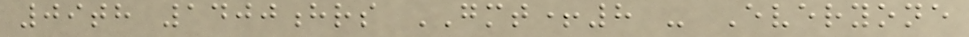09th 1400hrs GMT+8 - Everyone
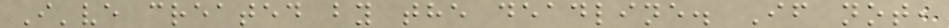I've created by the deadline. If not,
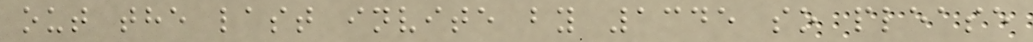out the last invite by 1345 so please
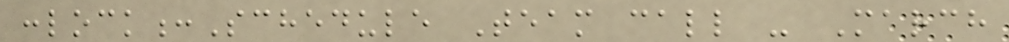:lock:Schedule Team call - March
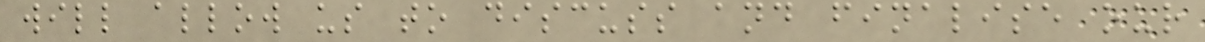will allow us to discuss and finalise our
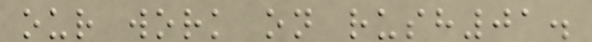our work on rush01.
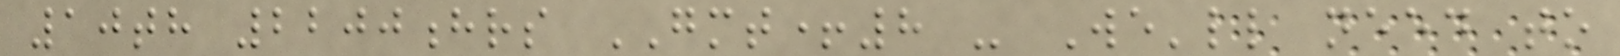10th 2200hrs GMT+8 - We'll need to
